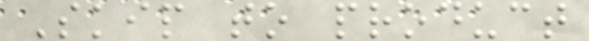Skip to product
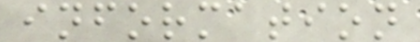information
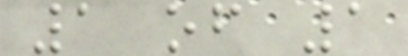1 of 1
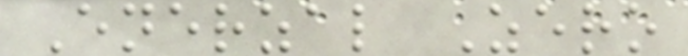Enerzal Zero
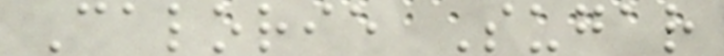Calorie Sugar
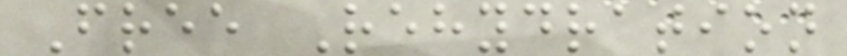Free Rehydration
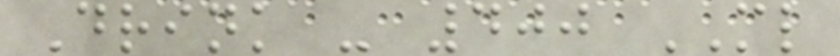Drink - 400 ML
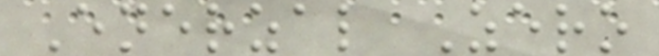Enerzal Zero
